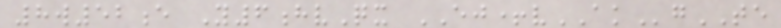8w52e Y6hvQx EJ+vAKgTE
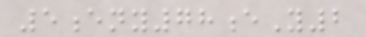5eny78eY2
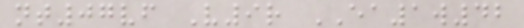nt07vf V9r EA1w42
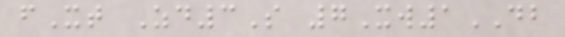fXt Zd3S 7Xw1DB
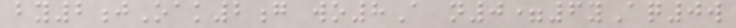by2jOak2g wo8A n0=6yAq0w
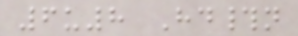6u8 Hd#n
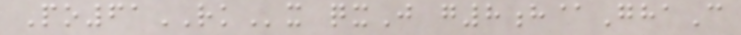Po61RKx qxJ g8h@GhaC
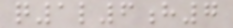q1l6h7
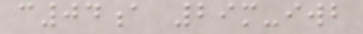c04a 29m-iwb
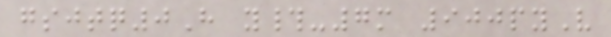gsjtq0H y#-7m 900pyV
